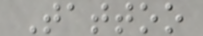Tattoo
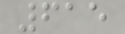615
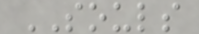SOULS
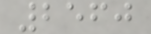2560
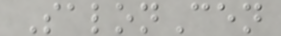SalonCen
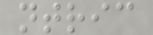ntric
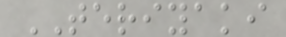TERIYAKI
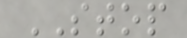STOP
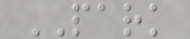PARK
